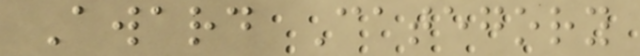Award Category
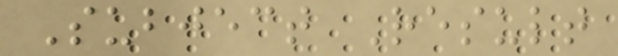Subject Result
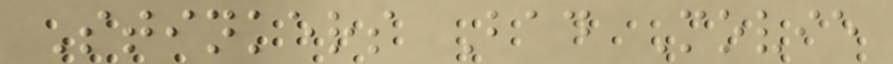Stinkers Bad Movie
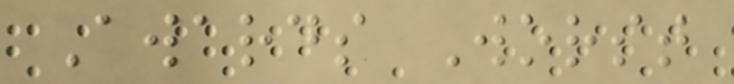Awards Worst
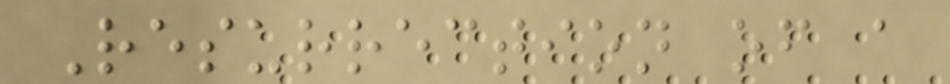Resurrection of a
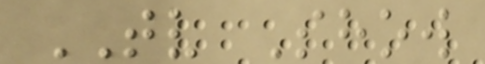TV Show
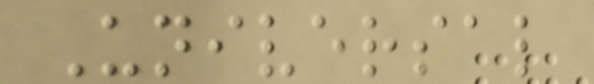Universal
